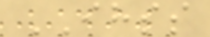IHSS
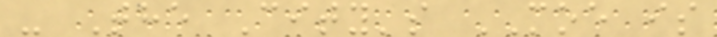- The City's MOE is
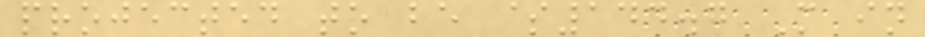projected to be $144.7 M in
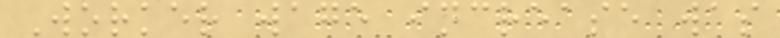Worker wage increase was
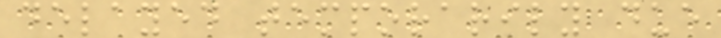delayed temporarily due
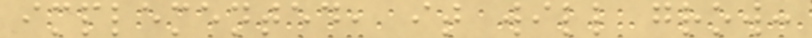implemented, it will grow:
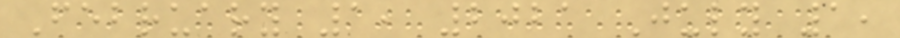February 1, 2021 July 1,
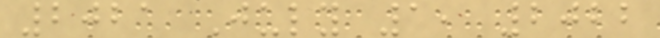2021 July 1, 2022
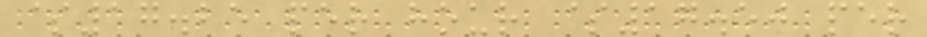$17.25 per hour $17.50 per
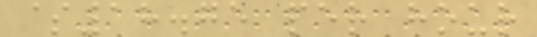$18.75 per hour
